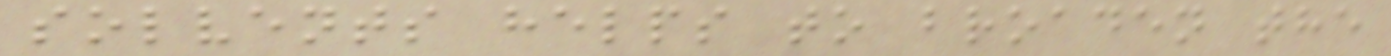solvents helps to broaden the
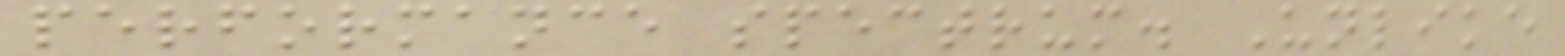performance spectrum. Unlike
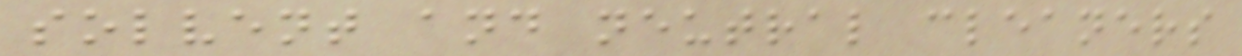solvent and neutral cleaners
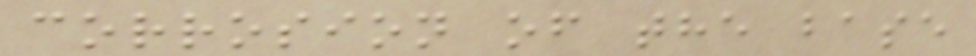corrosion of the base
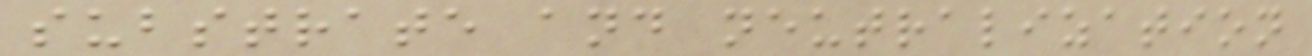substrate and neutralization
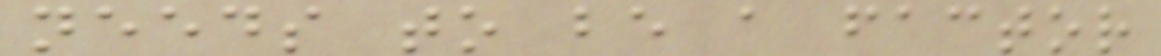needs to be a factor
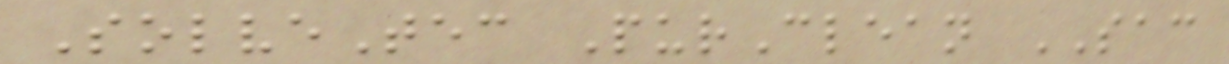SolveTec PurClean SAC
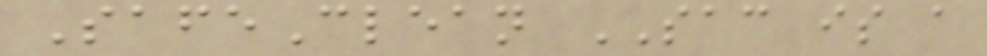SafeClean SAC is a
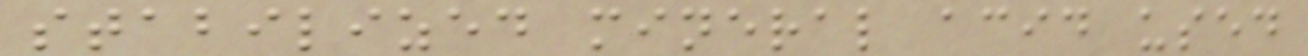stabilized mineral acid used
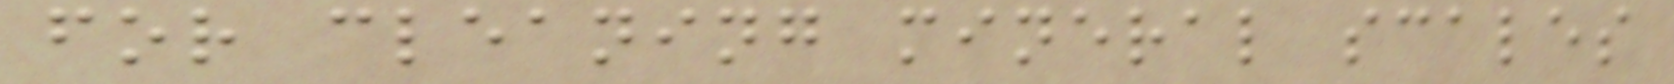for cleaning mineral scales
